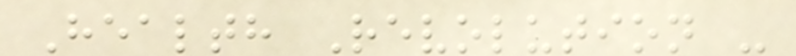Health Revolution -
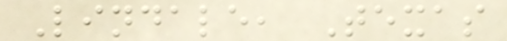Lindale, Texas
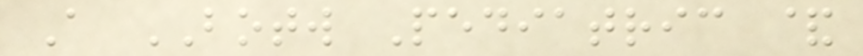A BOTW Pediatric &
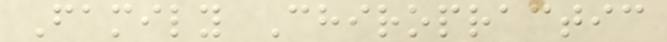Family Chiropractic
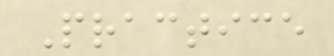Practice
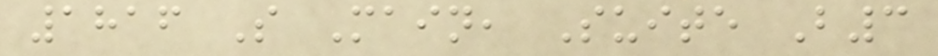1816 S Main, Suite B3
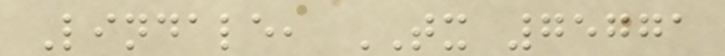Lindale, TX 75771
